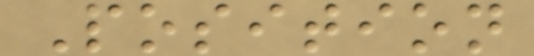Position
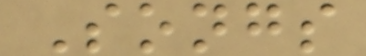Songs
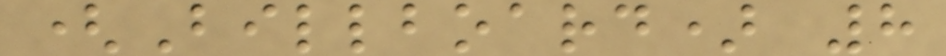(Billboard) 8
